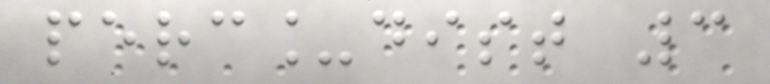perc_dist 3
